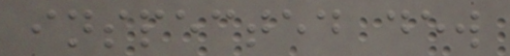inspected dew
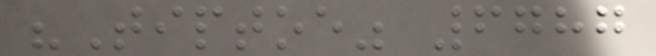"Tiptoe" 6787
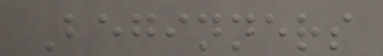Beginners
